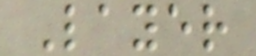Layer
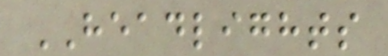HEADLIGHTS
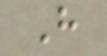H
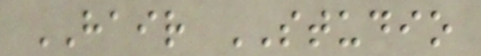HAIR STUDIO
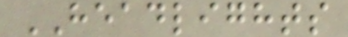HEADLIGHTS
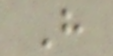H
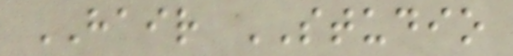HAIR STUDIO
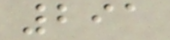291
